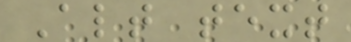Alt text
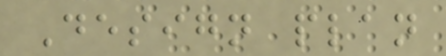Design plan
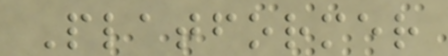Platformer
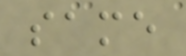same
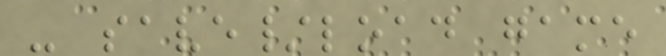- save/load game
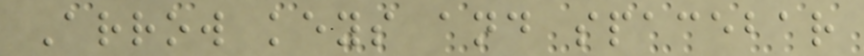Arrow keys and spacebar
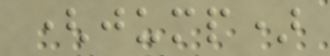(jump)
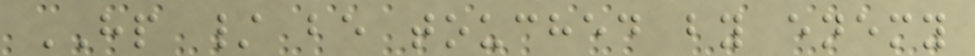HP / be touched by enemy
